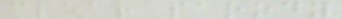clear parody
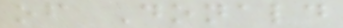of Donald
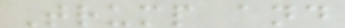Trump and
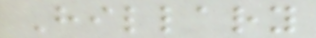Hillary
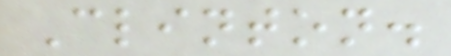Clinton.
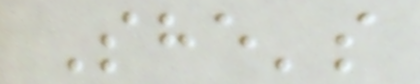She's
